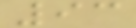93
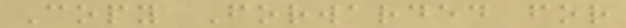Copy Forwarded for
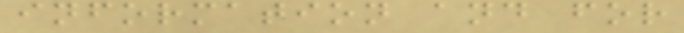information and for
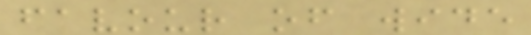favour of wide
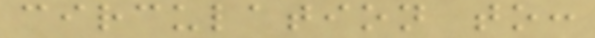circulation to:
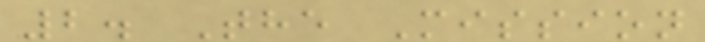2. The Mission
